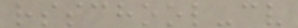rsschool-cv
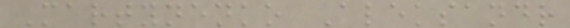Martynenko Aleksandr
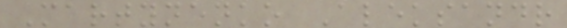Martynenko Aleksandr
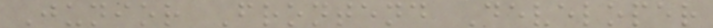Junior Frontend Developer
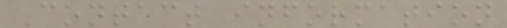Contact information
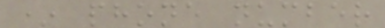* phone number
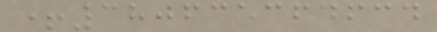+380635364634
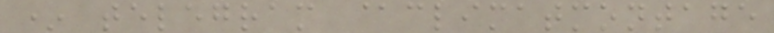* telegram @climatmontage
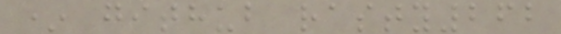* github rasty262
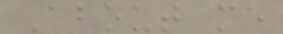About me
